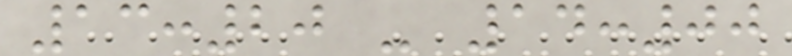13:20 - 14:00
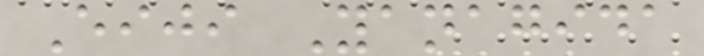Eiji Yanagida
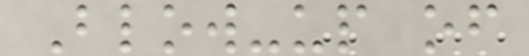Blow-up of
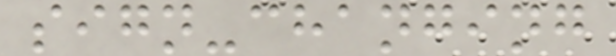sign-changing
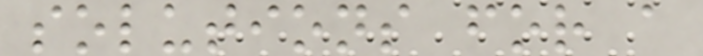solutions for a
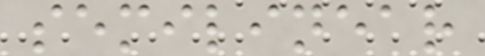semilinear
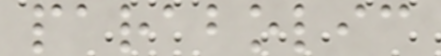parabolic
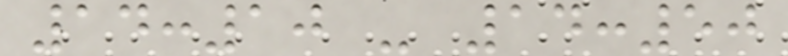14:10 - 14:50
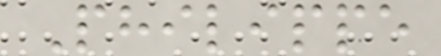Philippe
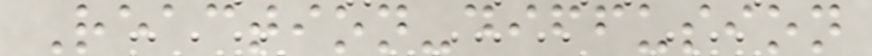Reaction-diffusion
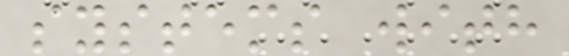systems with
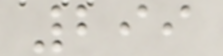299
